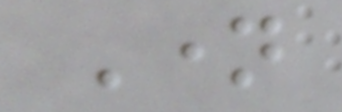Name
